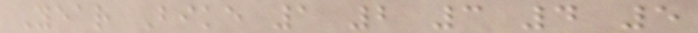Year Bike 1 2 3 4 5
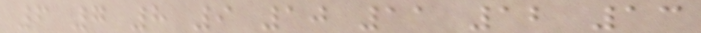6 7 8 9 10 11 12 13
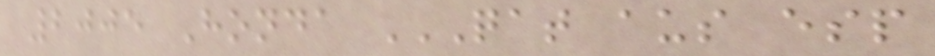2005 Honda QAT AUS ESP
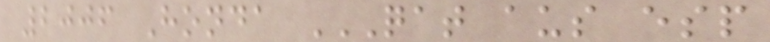2006 Honda QAT AUS ESP
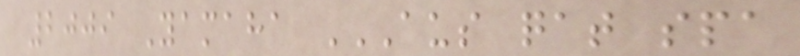2009 Yamaha AUS QAT SPA
